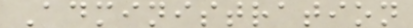Administration
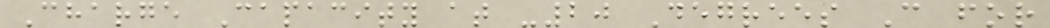Charge Capacity at -20 Degrees C for
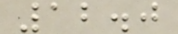12.0
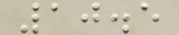10.5
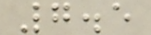7.5
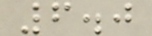6.0
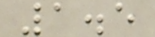1.5
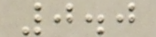0.0
